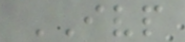IVP
